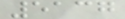5137
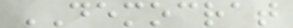DEMOCRAT
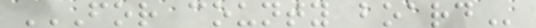FOR COUNTY BOARD
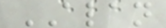ALAN
